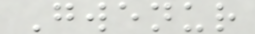Gwenur
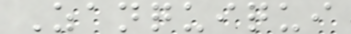Zanquiqui
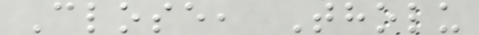Close, Tholu
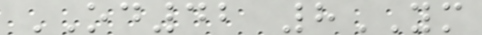OD42 8YM
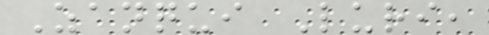Zanqui Luri,
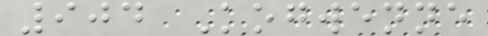904 Kogwenne
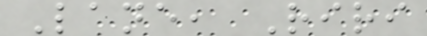Lane, Riri
